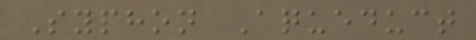Syphon Aqueduct
